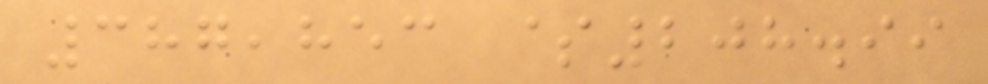387,853 $208.99
